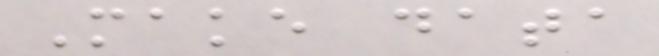Make data
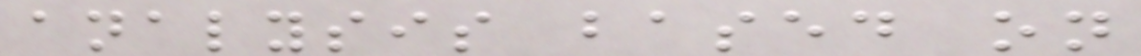analysis based on
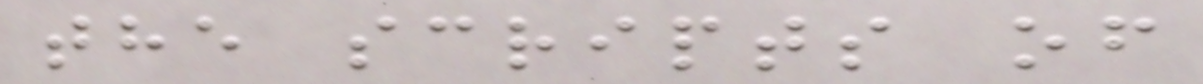the scripts of
